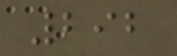292
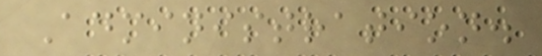Administration.
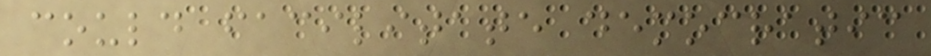could facilitate democratic
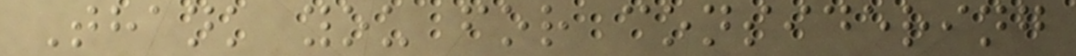Thank you for considering
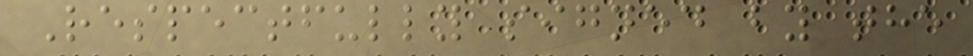Respectfully signed by the
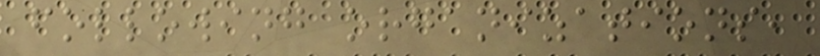following organizations,
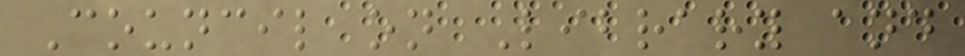Council on Library and
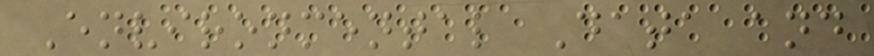Environmental Data and
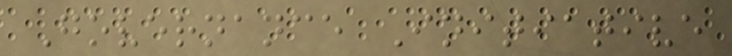Governance Initiative
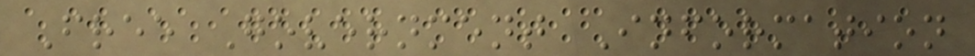Free Government Information
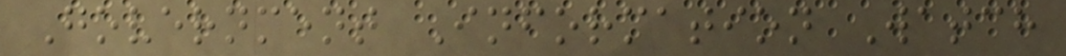Government Information Watch
